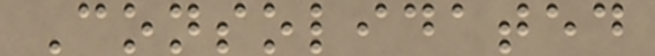Consolidated
